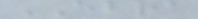EBRA
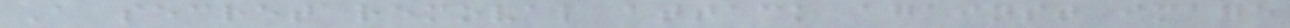A secret removal attack against image
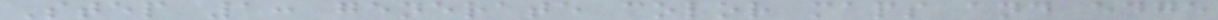Step 1: generate color maps and edge
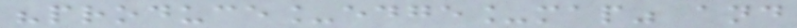"produce_edge_map" and
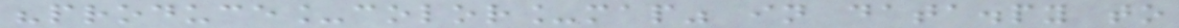"produce_color_map" in data.py to
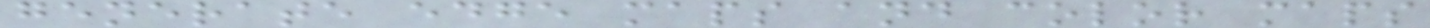generate edge maps and color maps
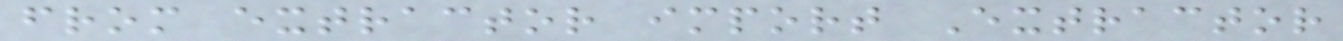from extractor import Extractor
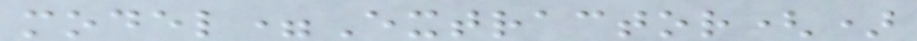model=Extractor()
